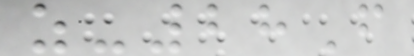z-28F
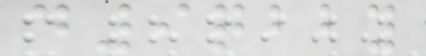d9qbby
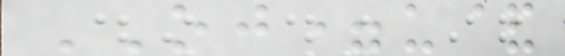OJ=u&
